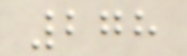278
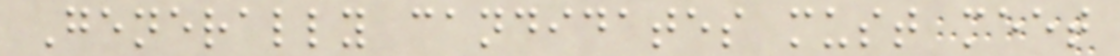Generally candidates must meet
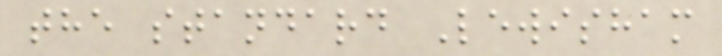the standard Lewisham
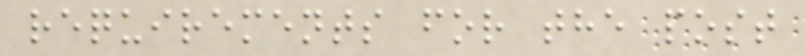requirements for the post
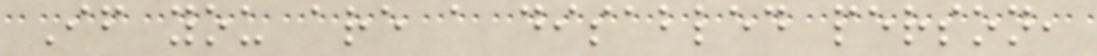If you are a disabled person,
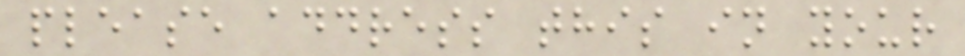please address this in your
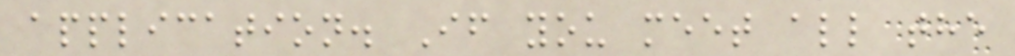application. If you meet all the
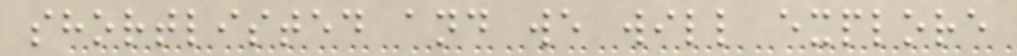shortlisted and we will explore
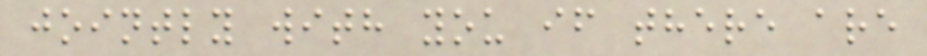jointly with you if there are
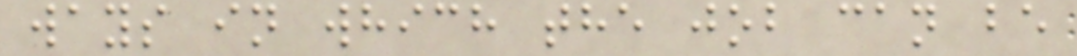ways in which the job can be
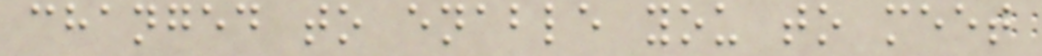changed to enable you to meet
